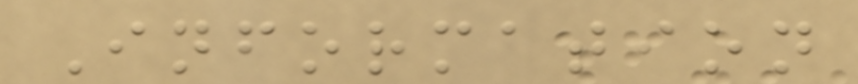Information
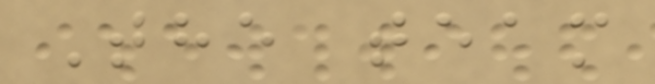The team
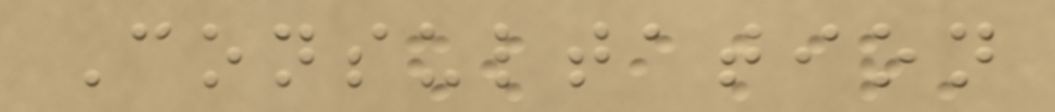Consultation
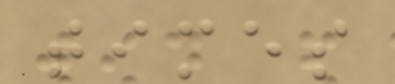times
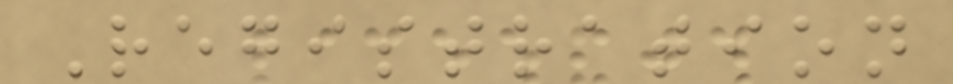Registration
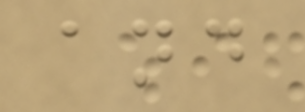and
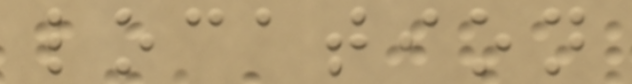location
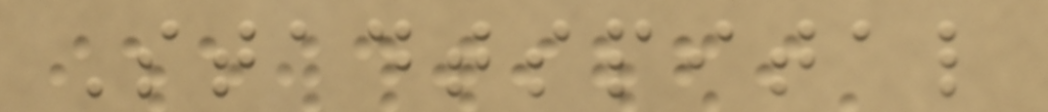Stadtspital
